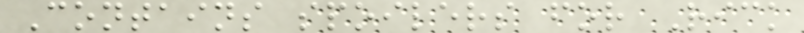Contains spoilers for Rick
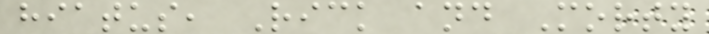hiatus, Rick and Morty
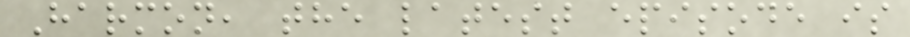Harmon, the latest episode is
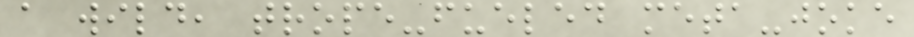a wild, trope-fueled meta-joke
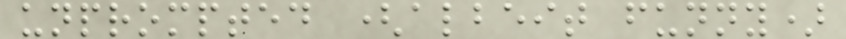unprompted (albeit funny)
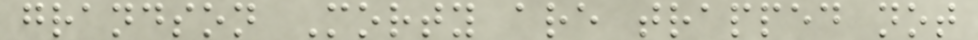grandson Morty are trapped not
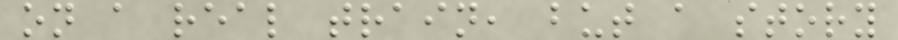on a real train, but a story
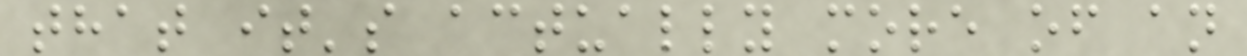that it's actually more of an
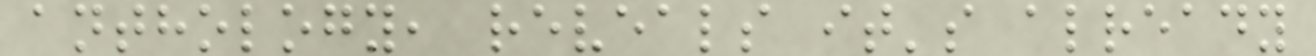anthology, reveals it's already
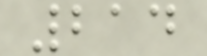214
